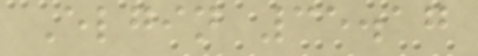Elgin 35.17
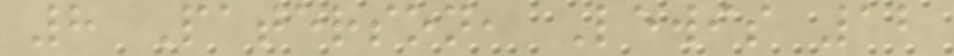8 Paterson, Lewis 12
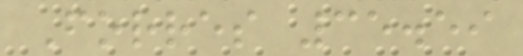Forres 35.59
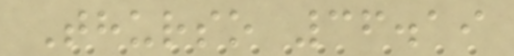Thurso 36.19
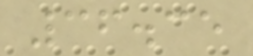36.35
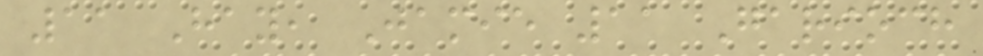11 Hay, Jamie 11 Garioch
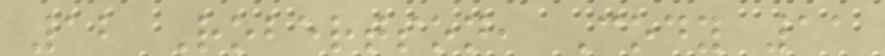12 Robertson, Cody 11
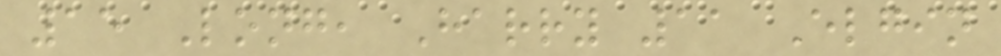15 Long, Harry 11 Elgin
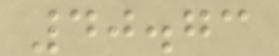40.73
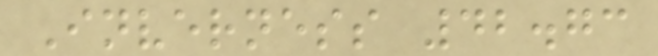Inverness 42.73
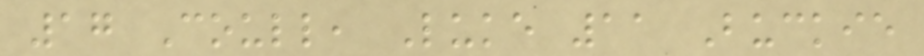17 Coull, Luke 11 Buckie
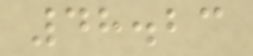48.23
